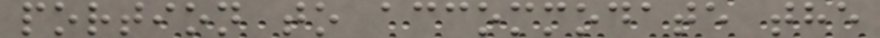portion to accommodate the
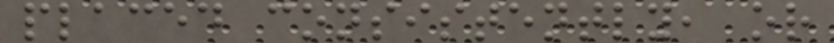placed consistently, or
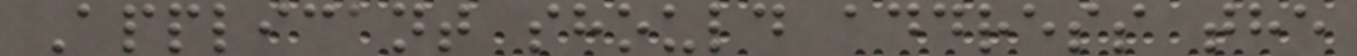Applicant should address the
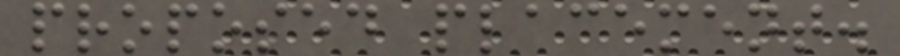proposed placement.
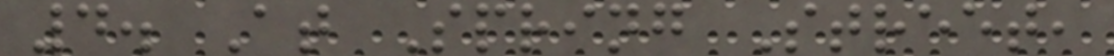4. At Spring Street,
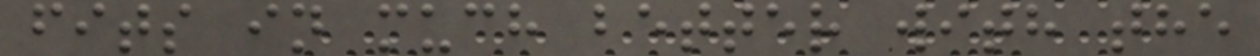fits in much better with the
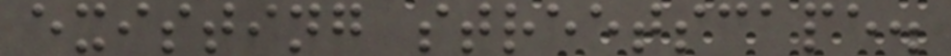existing streetscape.
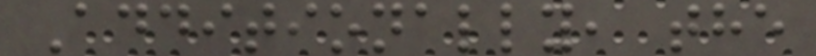Additionally, the
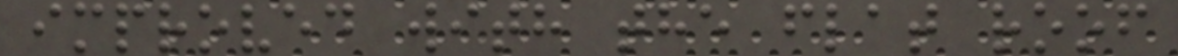improved with the flat roof
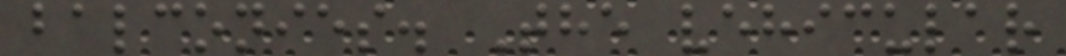balconies. The vehicular
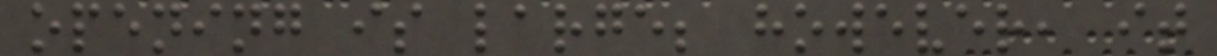opening is large; however, it
